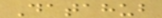Datahub
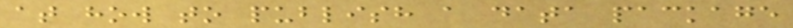at how to publish a data package
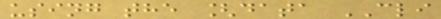using the [data CLI
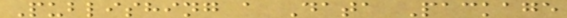Publishing a Data Package
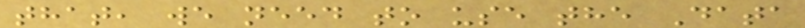that, we need to use the Data
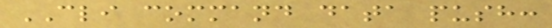CLI command data push:
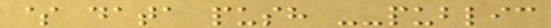$ data push --public
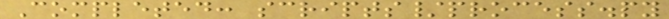Completed: scripts/process.py
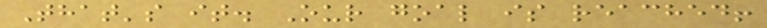That's it. Our goal is reached!
